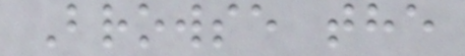Browse the
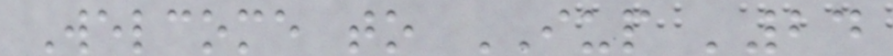Welcome to IUP '24
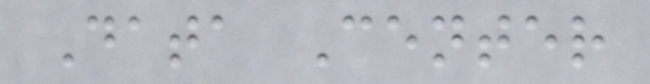Data Center
